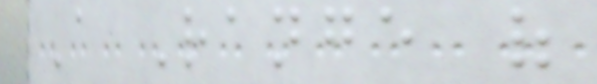A Range of
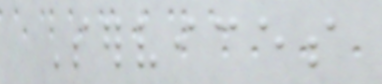Services
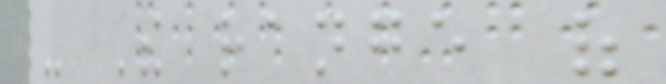- The range of
